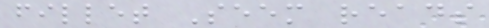fillet Seem reads
